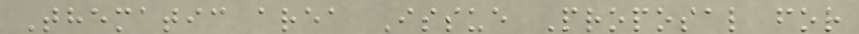Thematic area Issue Proposal for
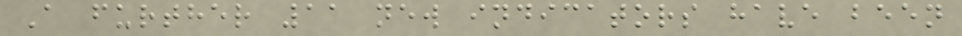A further 11 new indicators have been
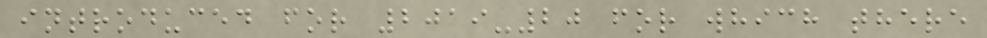introduced for 2019-20 for which there
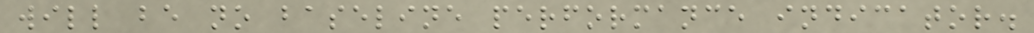will be no baseline performance indicator.
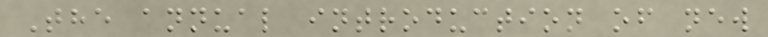The annual introduction of new
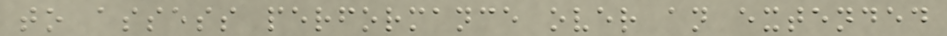to assess performance over an extended
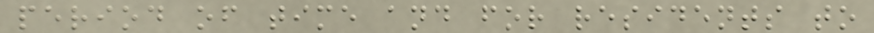period of time and for residents to
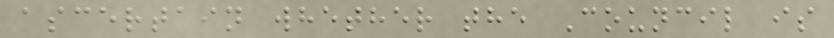ascertain whether the Council is
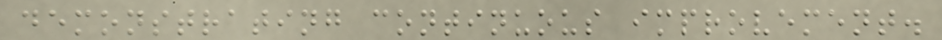demonstrating continuous improvement.
